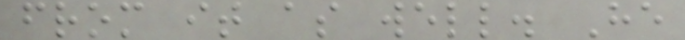from it as well. He
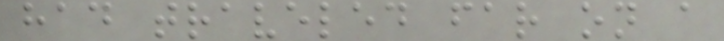had traveled far on a
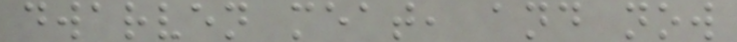dwarven meat, and now
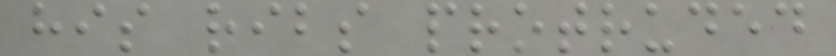his ribs protruded
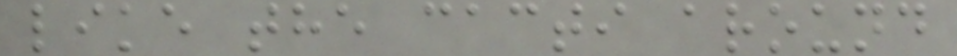like the cacti around
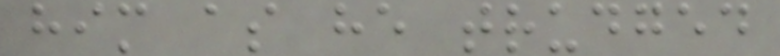him as he trudged
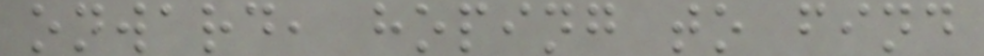onward, hoping to find
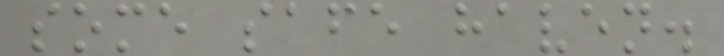some safe haven.
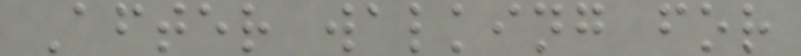After walking for
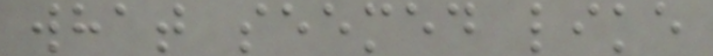what seemed like
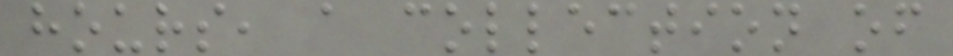hours, a collection of
